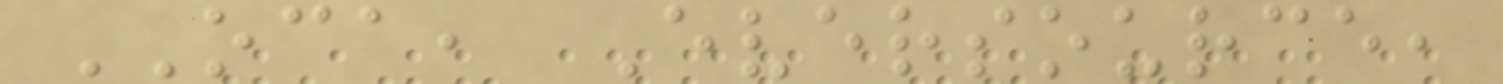OCA, Eversource,
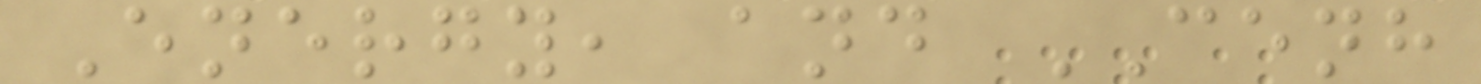Energy, and CENH
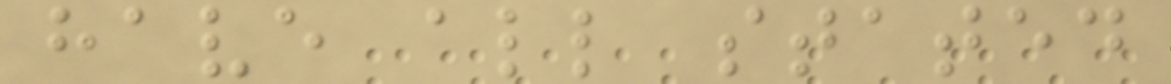have all stated
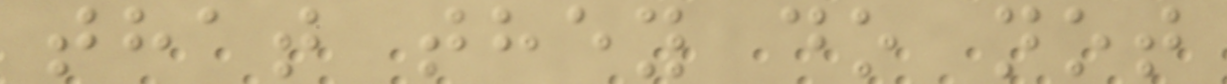that they do not
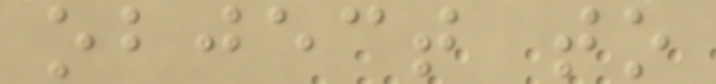object to
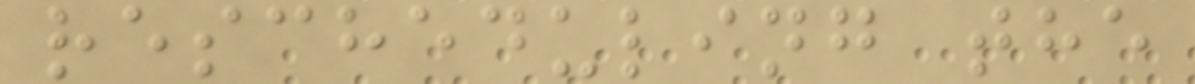rescheduling the
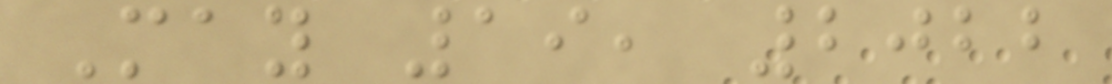May 19, 2022
